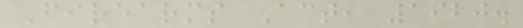Firearms Act, 1920.
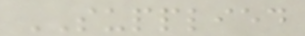SUPPLIED
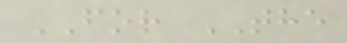FOR THE
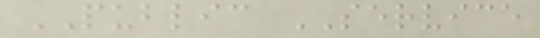PUBLIC SERVICE
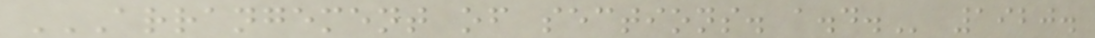ARRANGEMENT OF SECTIONS. A.D. 1920.
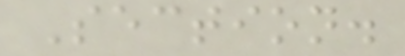Section.
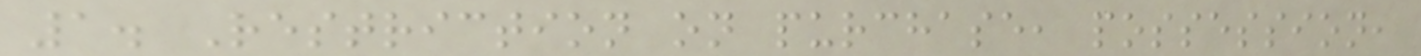1. Restriction on purchase, possession,
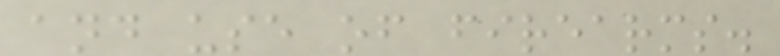and use of firearms.
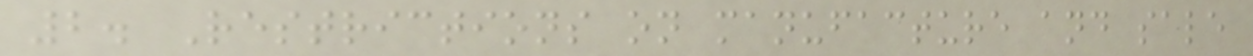2. Restrictions on manufacture and sale
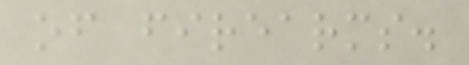of firearms.
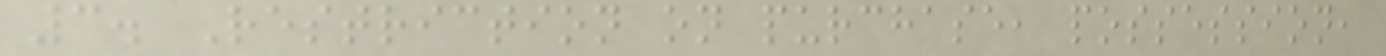3. Restriction on purchase, possession,
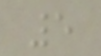5
